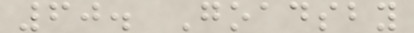60. Goadsby
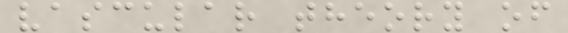vascular theory of
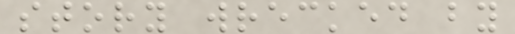story wrecked by
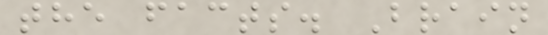the facts. Brain
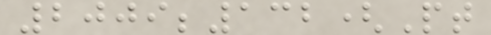2009;132(Pt
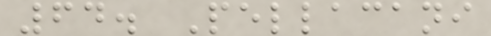64. Pellacani
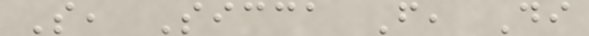S, Sicca F, Di
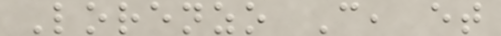Lorenzo C, et
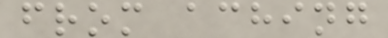from aching
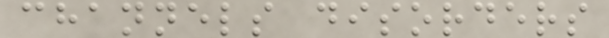channels disorders
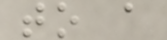to a
